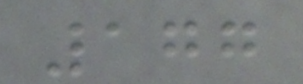177
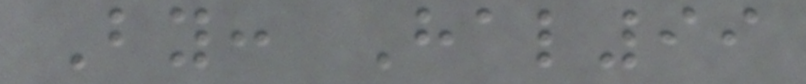By: Hal99
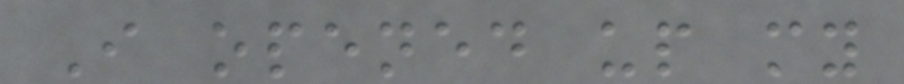I opened up my
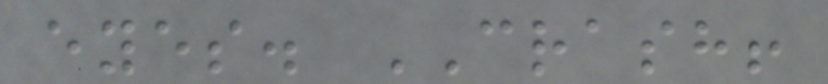eyes. CRASH!
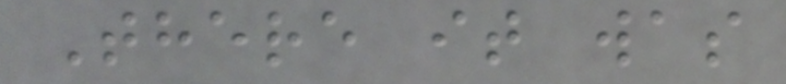There it was
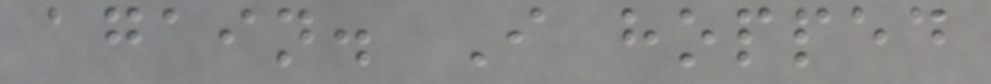again. I hopped
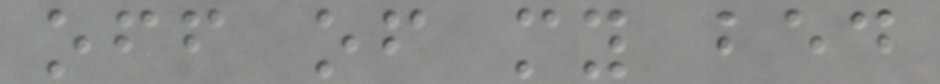off of my bed
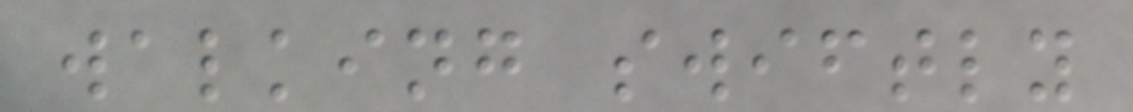walking swiftly
